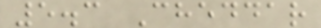5.3 Cheddar
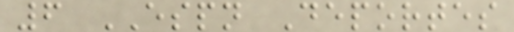6 ESPN Deportes
